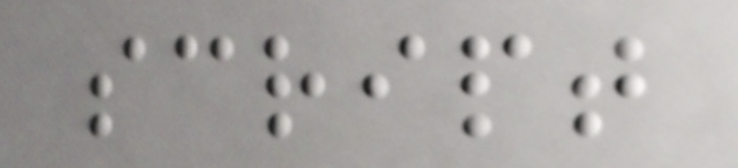script
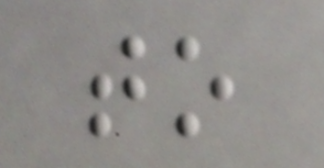to
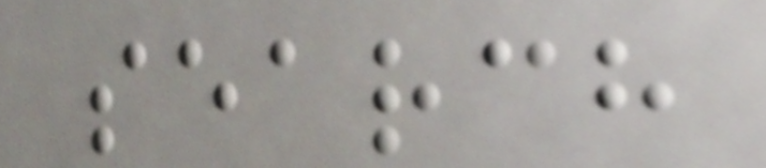search
